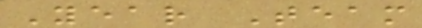Year Team
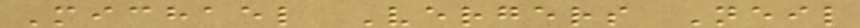Michael Vergers Neil
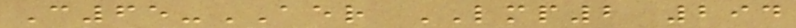C65-AER LMP2 294
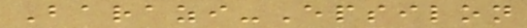Barazi-Epsilon
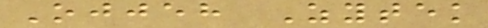Ojjeh Zytek
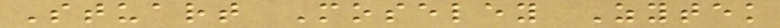Stuart Moseley Zytek
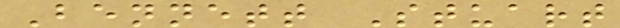Bennett Stuart
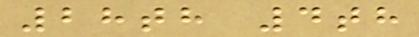28th 4th
